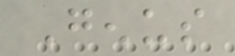Genus
